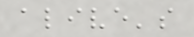alive's
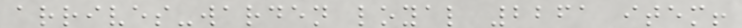arrives-warden loyal 2261 item!
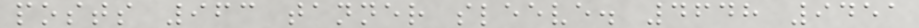posts 963 tanner sleeve. 4648 9451
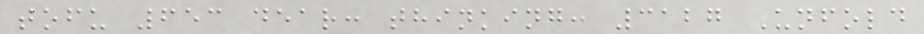tofu 653 dear: thinking: 3127 Unfold
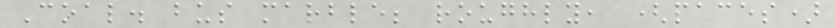Coal. bus marble; roughly, (paces)
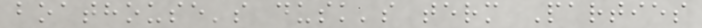boathouse's dusk's term Parties
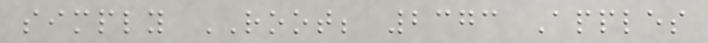simply ROOT; 2373 Apples
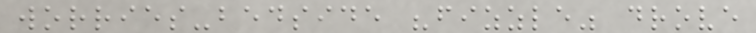worries-bedside "fizzle" drove
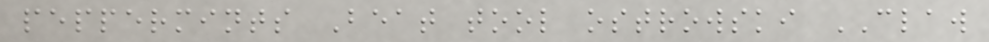peppermints Beat tool ostrowski CLAW
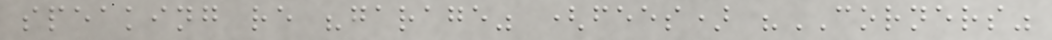speaking re "garage" (fees) "CORNERS"
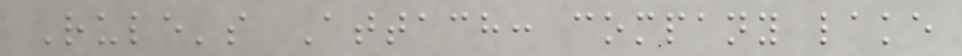Rule's Attach: company lake
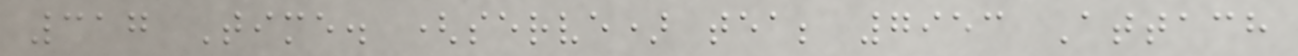317 Time. (serve) tea; 7953 Attach
